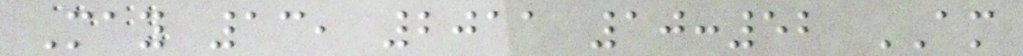May 13, 2011 10:52 AM
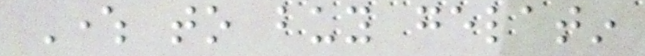Where to buy gelatin
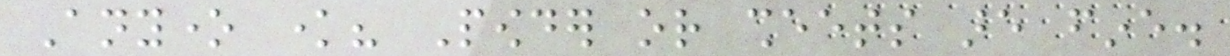Anyone know? Powder or sheets are fine.
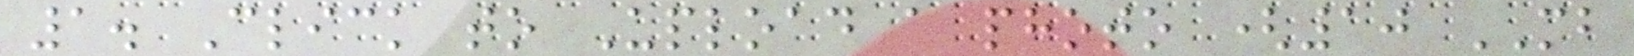1. Click to Upload a photo (10 MB
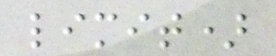limit)
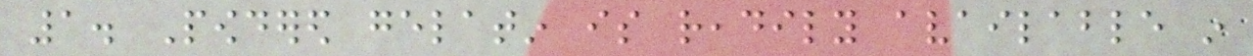1. Powdered gelatin is readily available in
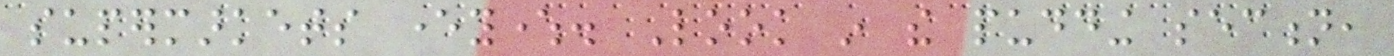supermarkets everywhere. Look in the pudding section,
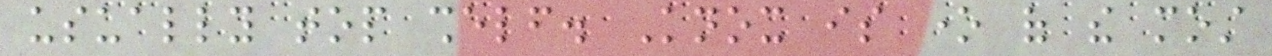usually top shelf. Knox is one of the most
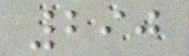290
